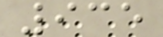935
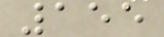155
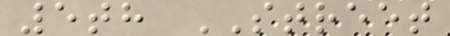5th STREET
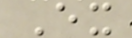Ex
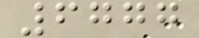6777
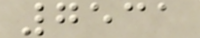7531
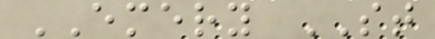EMERY ST
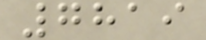7819
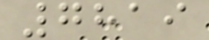7819
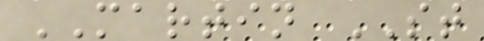MARTIN ST
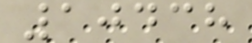10438
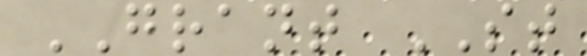GRANT ST
